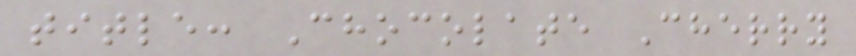title: Chocolate Cherry
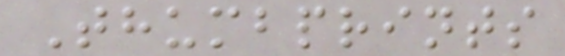Thumbprints
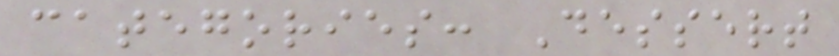categories: Dessert
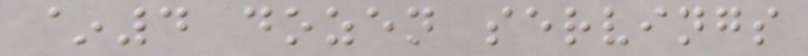~4 dozen servings
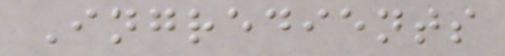Ingredients
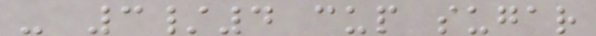- 3/4 cup sugar
